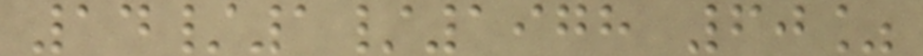14/1/1978 60%
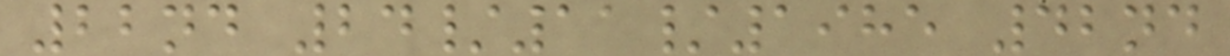22nd 24/11/1985 42nd
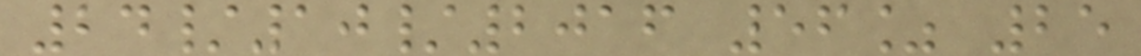24/10/2016 56% 25
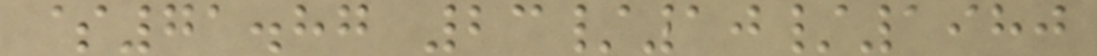$71.87 23/10/1980
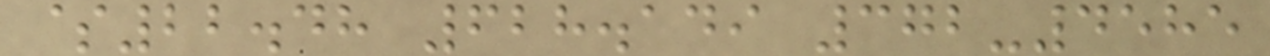$22.48 628.149 372-4585
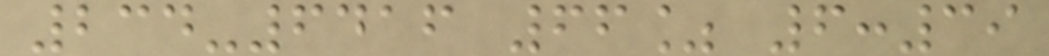234-6416 66% 6:39
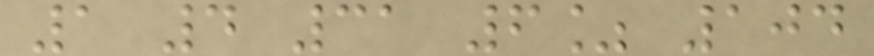1 4 31 6% 104
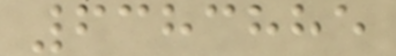6383885
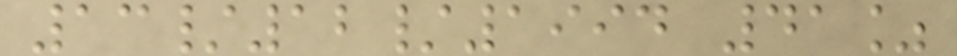13/12/1994 41%
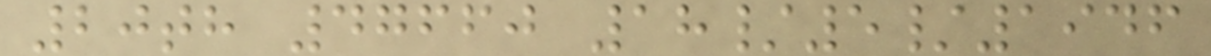20th 47660 18/5/1946
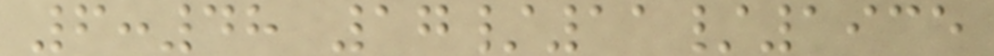6:48 17/11/1935
